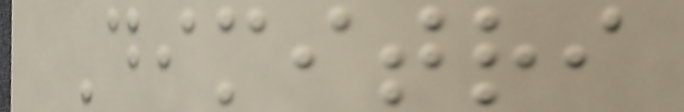Dimitri
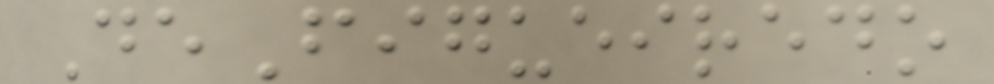DeFigueiredo
